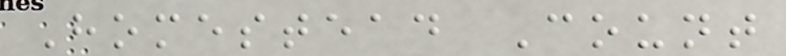Homestead Count
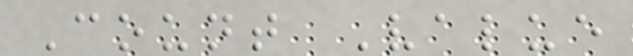Count Value
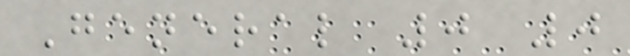General 0 0
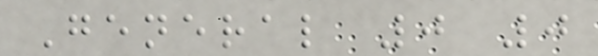General 0 0
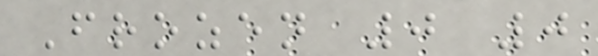Frozen 0 0
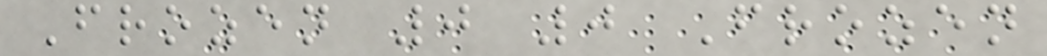Frozen 0 0 Frozen
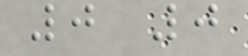0 0
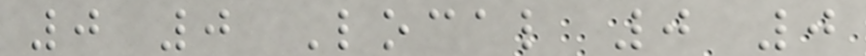0 0 Local 0 0
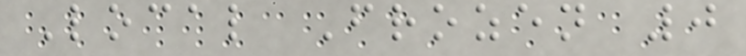Local Frozen 0
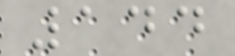144
